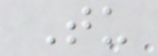Tu
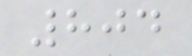804
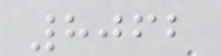8062
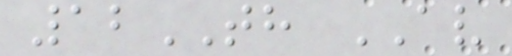12TH AV
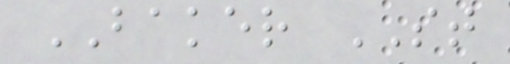BAKER ST
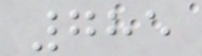785
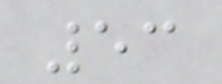53
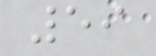59
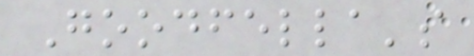Goodfella's
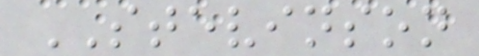STEVINSON
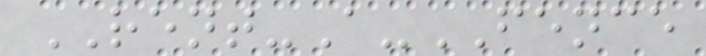RENT-A-FENCE
